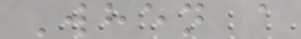When a
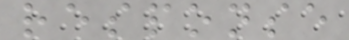response
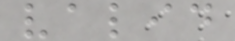valid
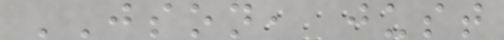JSON, just
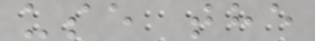use the
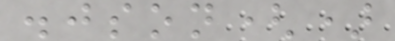.json()
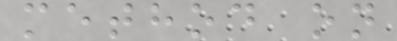method on
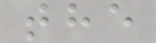the
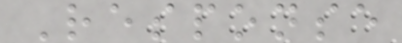Response
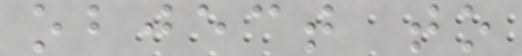object to
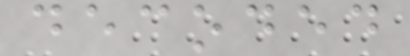decoded
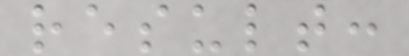result:
